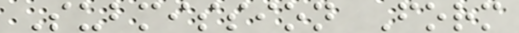Submission Form
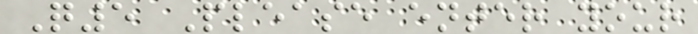Q5 Please enter your
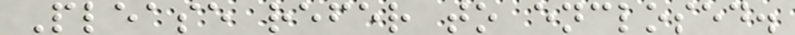Please refer to enclosed.
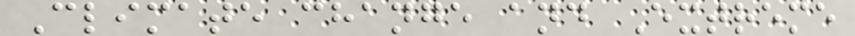Climate change and Extreme
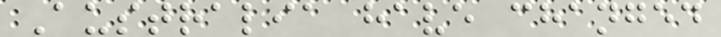Australia have changed
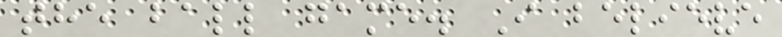the ball game. I believe
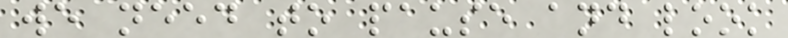we need to pause and look
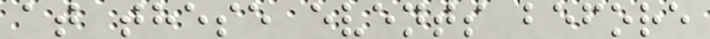at these events before
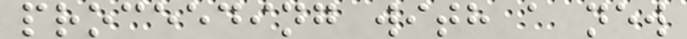proceeding with a new
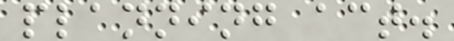planning act.
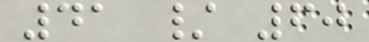41 / 60
